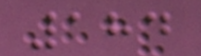184
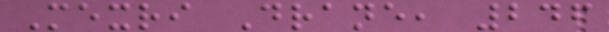Mexri Drane, 246
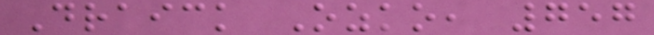Draick Ozko, 757
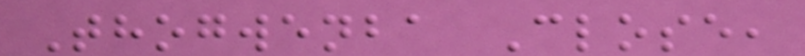Thogwenba Close,
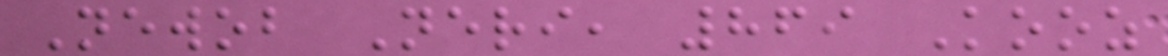Newob Neri, 869 Kooz
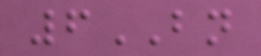6BN
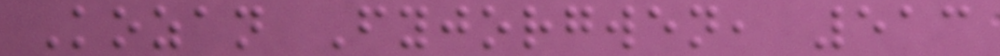Kozan Fyjorgwen, 513
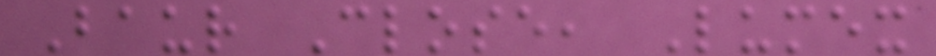Baur Close, Lumex
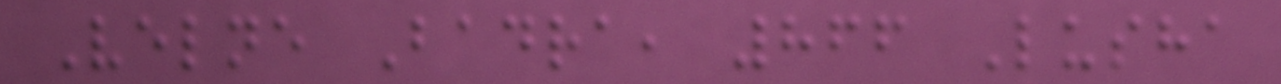Velne Badra, 866 Lusha
